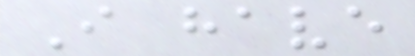I have
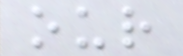our
